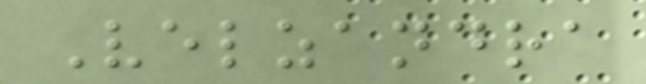Velzandra
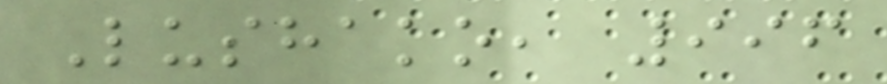Lushako, 996
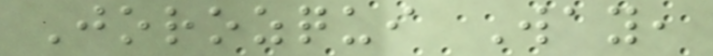Jorozqui Way,
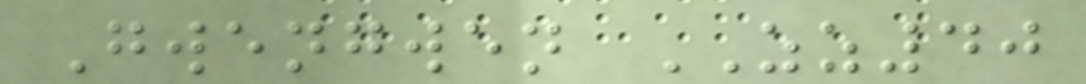Gwengwen ZZ40
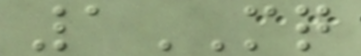1MQ
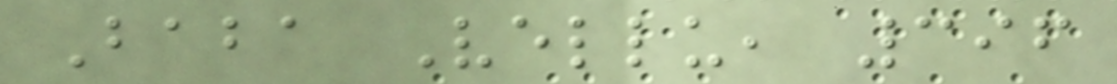Baba Vellu, 396
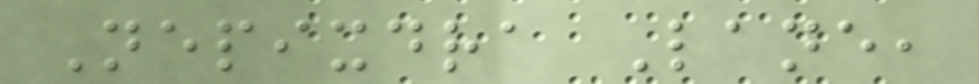Nepixdra Lane,
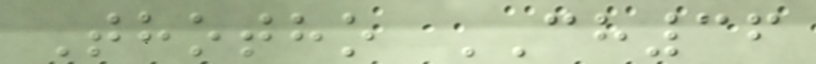Thotho CH36
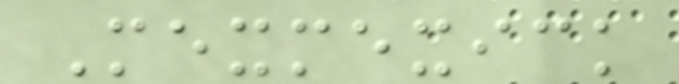Mexmexick
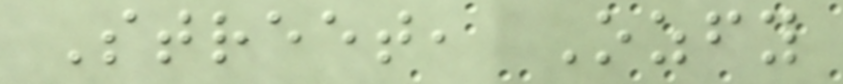Street, Ozfy
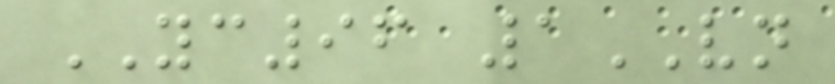YC96 1VN
